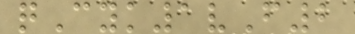qCyk1vF2
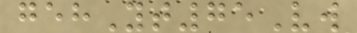gehYt75Vw
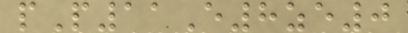pP11E8ze0
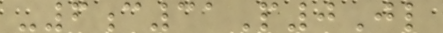-6c31P0Jl
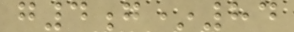g4g*84
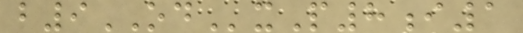b9ODxP8i1
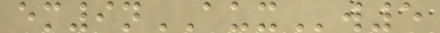em9nAUXw5
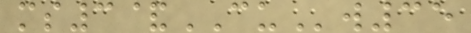ms3&CUw35
